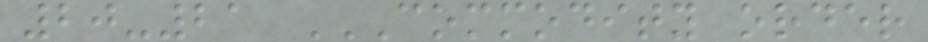20-21 COMMODITY ORDER
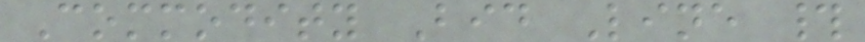Commodity Bid Line #
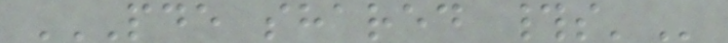PDE SHARED #S'
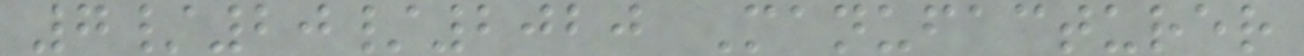7/20/2020 Manufacturer
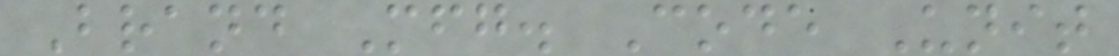Brand Mfg. Code Unit
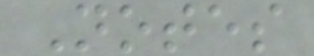Notes
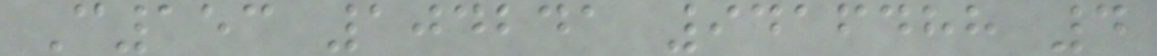C153 104241 9416488 4
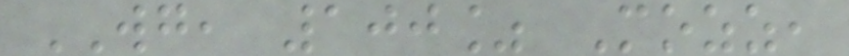WG, 100% Mozz,
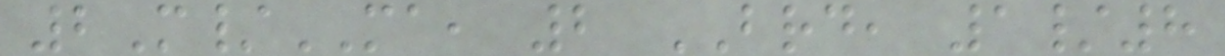2M/MA, 2 BRD, 1/8
